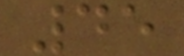45
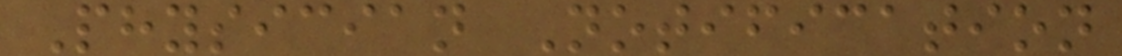Physician Notification
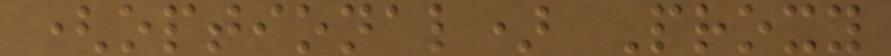(optional) Proxy
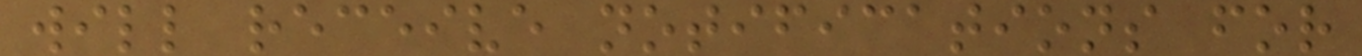will receive notifications for
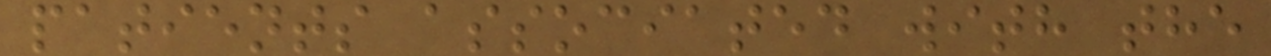patients associated with the
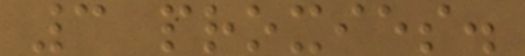3 proxies.
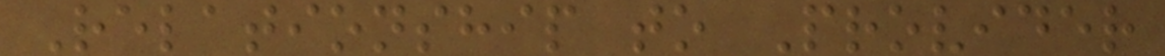Relationship to Provider
